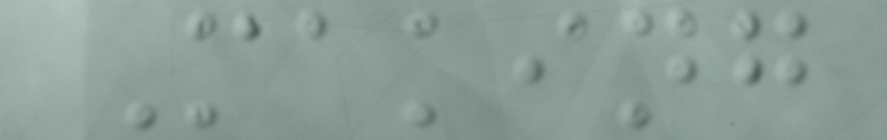Making
